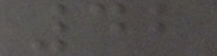42
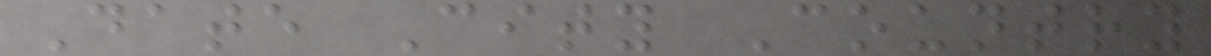Date City Country
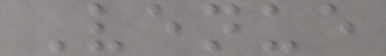Venue
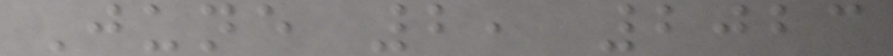June 2, 2023
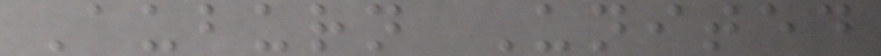Auburn United
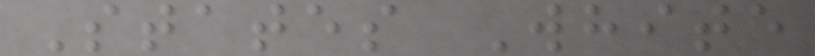States White
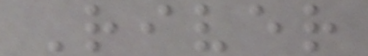River
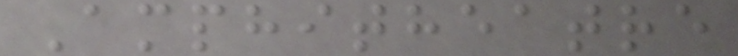Amphitheatre
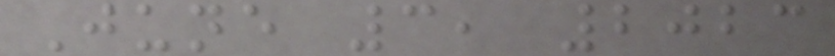June 3, 2023
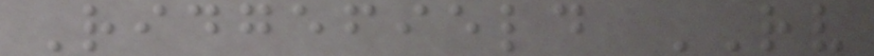Ridgefield RV
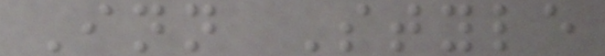Inn Style
